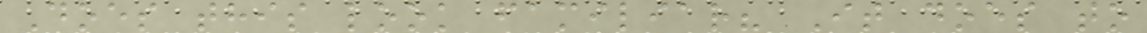Does this look familiar? It does to
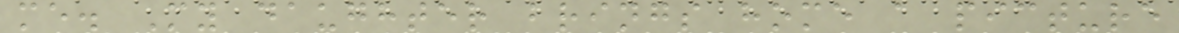me. My daughter brings home a picture
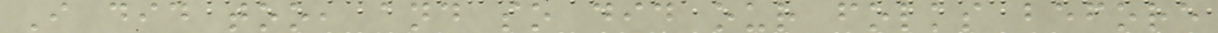I did too, and so did our folks before
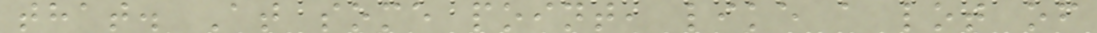that. At some point, like a lot of
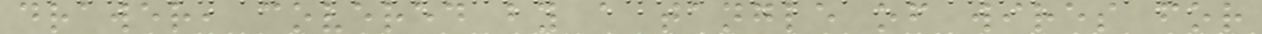drawer, covered by a tangle of wires for
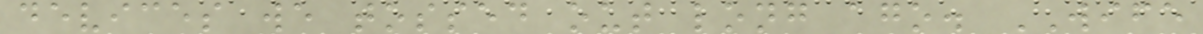devices we tossed out long ago. WIFE
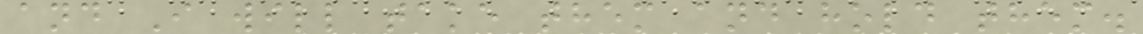and I will take them and hold them.
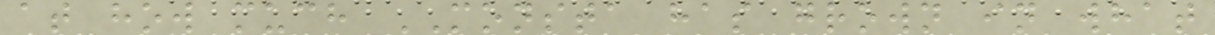at how much MONSTA has grown in what
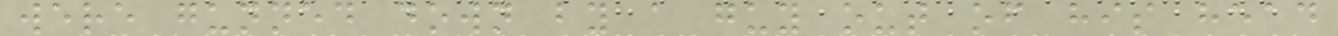were gunned down by a guy out of his head
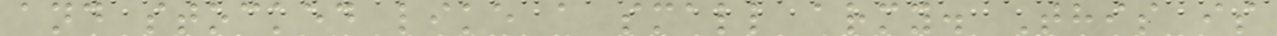and stocked like a small army. This is
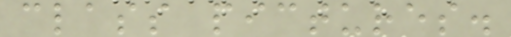class pictures.
